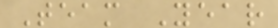Team Year
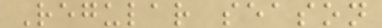Regular season
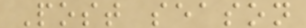Post season
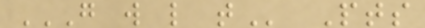G W L T Pts
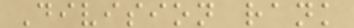Division rank
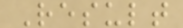Result
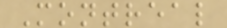Montreal
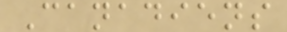Canadiens
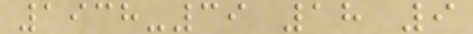1938-39 18 9
